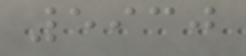5930
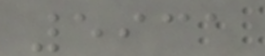5931
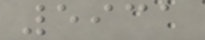5931
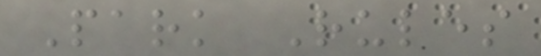Park Rules
